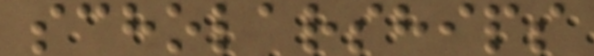scholarships
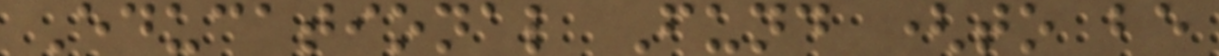Educational Fund (to be
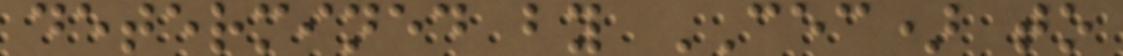determined by CEC) to
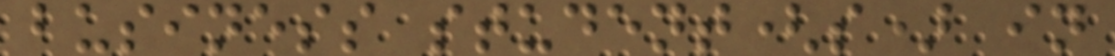business student(s) in
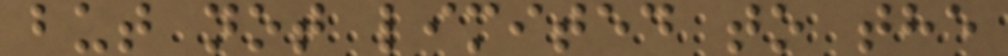but not limited to the
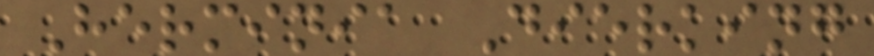Herminia Dierking
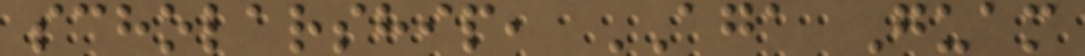scholarship, AGA Guam
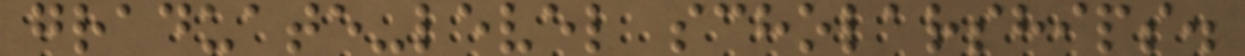graduate-level scholarships.
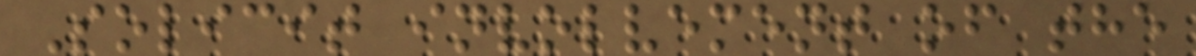Solicit involvement of the
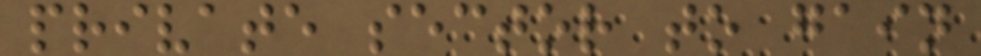private sector to gain
